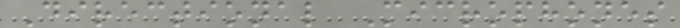Directional Microphones
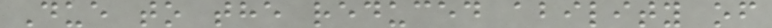Due to the reduced ability of
